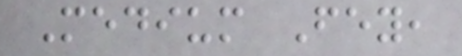Medium Fey,
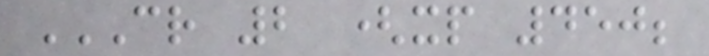CR 2 (XP 450;
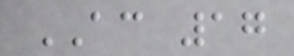AC 17
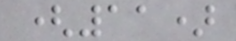(11)
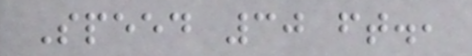Speed 30 ft.,
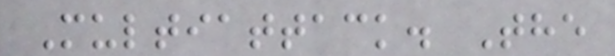Multiattack. The
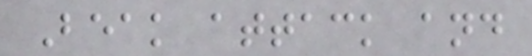Beak attack and
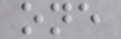one
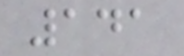141
